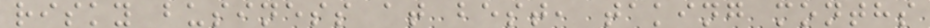risky business at best, taking months
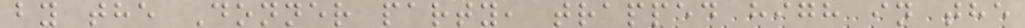by the Donner party, trapped high in the
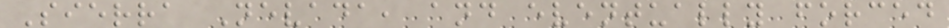Sierra Nevada, and eventually forced
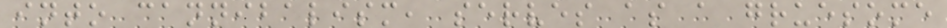into cannibalism, serves as a gruesome
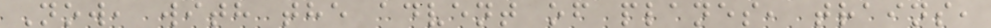Now, with the advent of planes, trains,
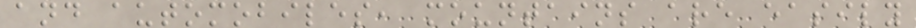and automobiles, mountains are easily
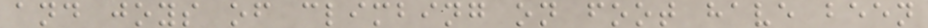and joys of climbing on foot have been
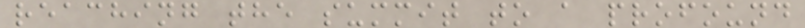reaching the summit to a profound
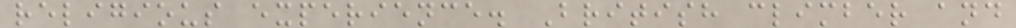religious experience. British climber and
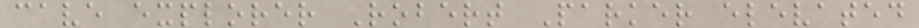cave explorer Robert Parker elevated
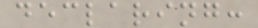declaring:
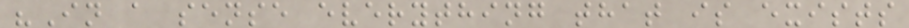"In a sense everything that is exists
